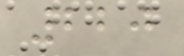220
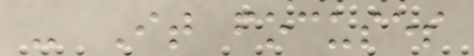- It focuses
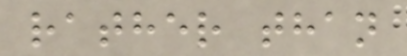rather than
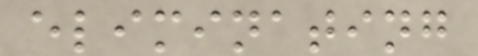eliminating
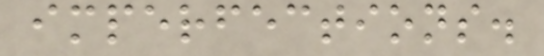imperfections.
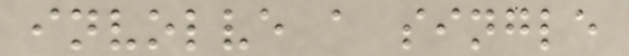involve a single
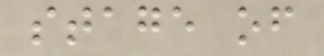stage of
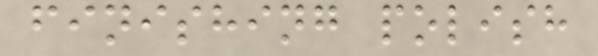finishing polish
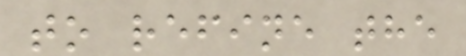to refine the
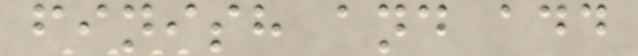finish and add
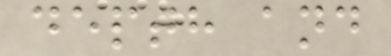depth and
